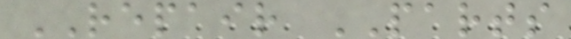REPAIR PARTS
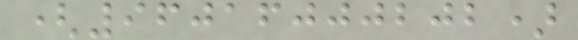(96016000202)
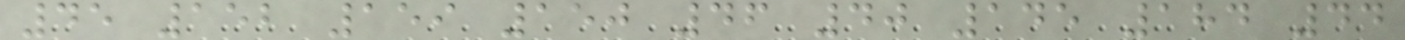45 152 159 150 46 40 145 184 44
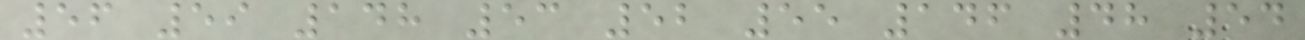56 59 148 53 52 55 146 48 54
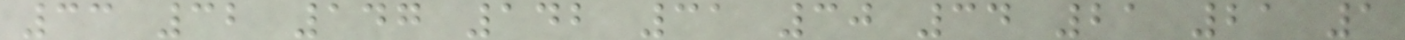33 32 147 142 31 30 34 21 21 1
